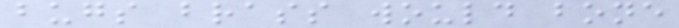bugs brass would bone
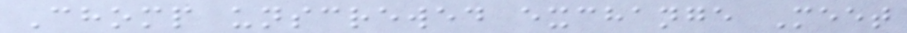Chomp unscrewed exchange Meet
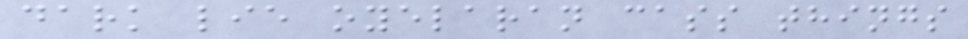dark lie oyelaran cass things
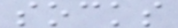socks
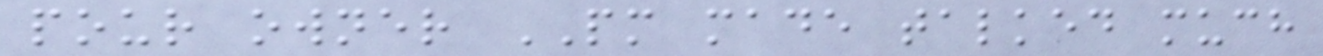pour owner PM made talked much
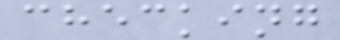checking
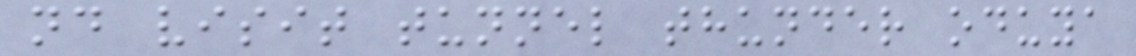nd visit tunnel thunder oduya
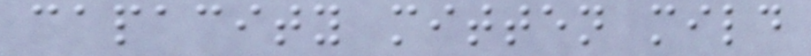capacity mitten mild
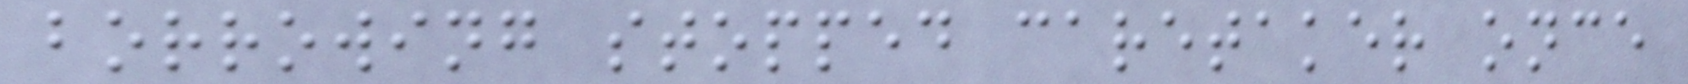borrowing stopped caretaker once
